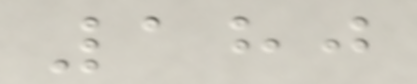180
